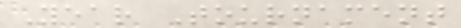Year Tournament
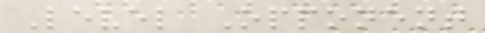Level Opponent
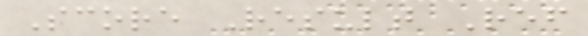Score Result Ref
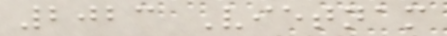2023 Vietnam
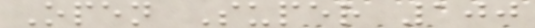Open Super 100
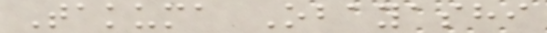Takuma Obayashi
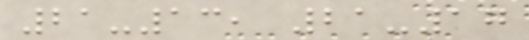21-13, 21-17
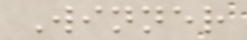Winner
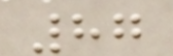87
